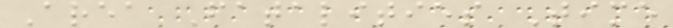Area Fatalities Time
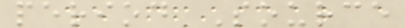period Source
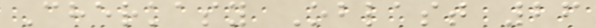Cherkasy Oblast 26
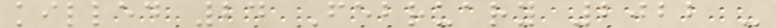killed 24 February 2022 -
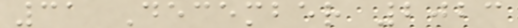31 December 2023
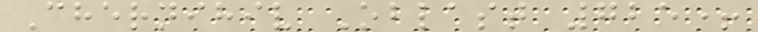Chernihiv Oblast 725+
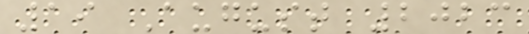19 August 2023
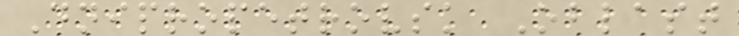Dnipropetrovsk Oblast
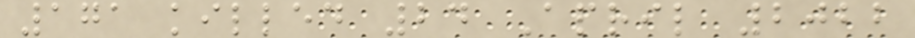171 killed 24 April 2022
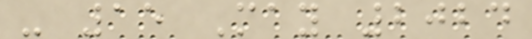- 15 May 2024
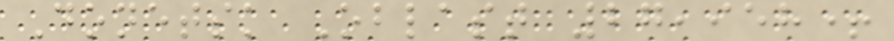Donetsk Oblast 27,958+
